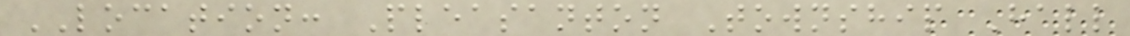LOCATION: Pleasanton Township Hall
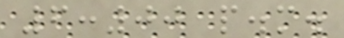6:00 p.m.
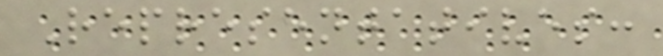Representatives:
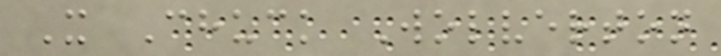X Chuck Wolverton
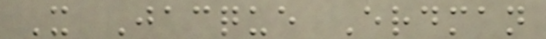X Jacque Erdman
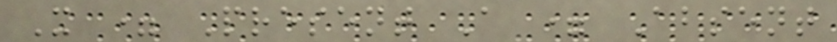X = Present A = Absent
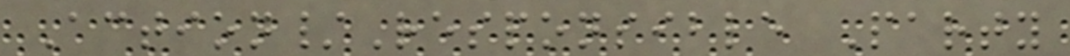Action/Responsible Party
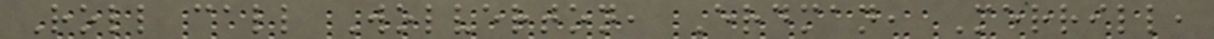Roll call Wolverton, Erdman, Merrill,
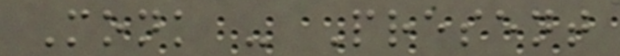Monk - Present
